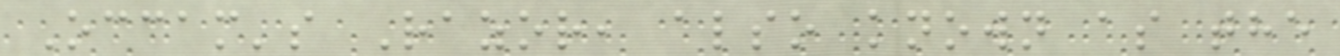Occam's Razor, also known as the
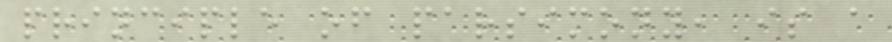principle of parsimony, is a
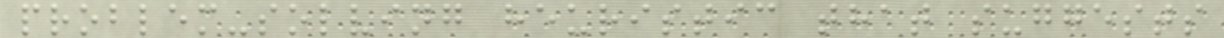problem-solving heuristic that suggests
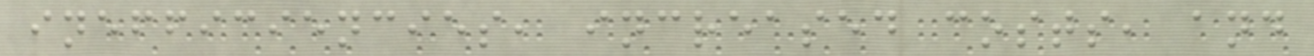inefficiencies, increased costs, and
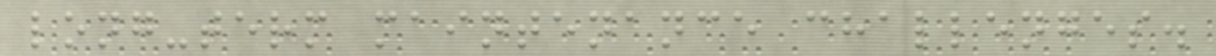long-term maintenance challenges.
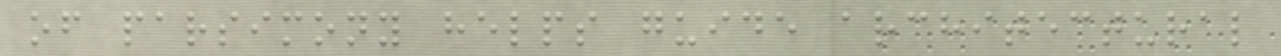of parsimony helps guide architectural
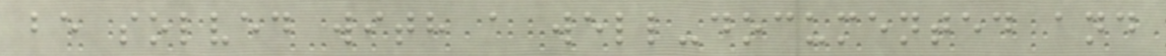be solved with a well-documented and
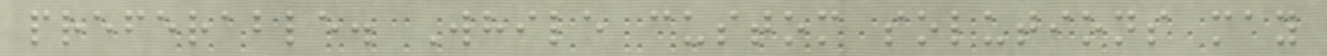preferable. While custom solutions may
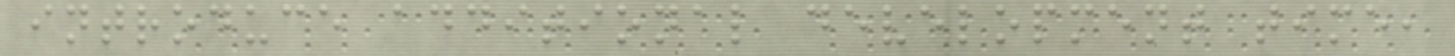introduce additional development time,
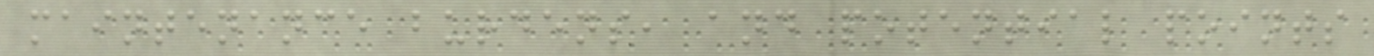maintenance burdens, and potential points
